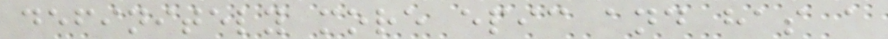definitely more epic and has a
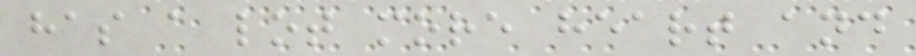has a lot more heart and
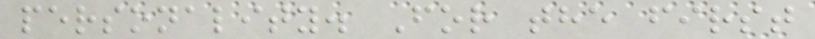personality. For the first
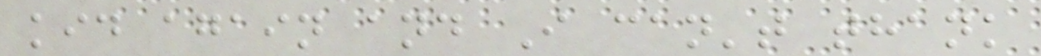kid again and I can't thank
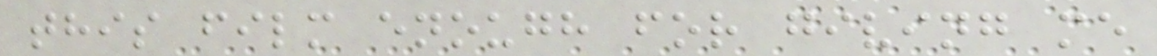this film enough for giving me
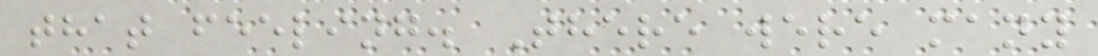that feeling. There were many
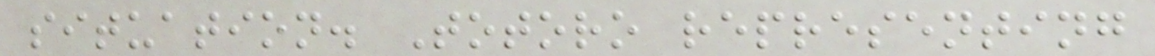situation. Totoro representing
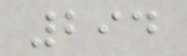294
